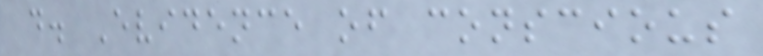d. Evidence of conscious
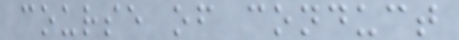course of conduct
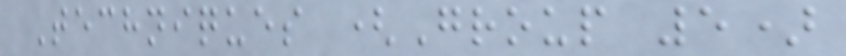Techniques (Group 5)
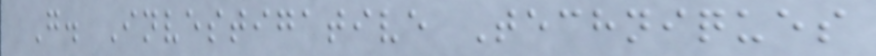G. Investigative Techniques
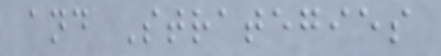and Strategies
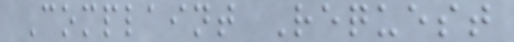Complaint Request
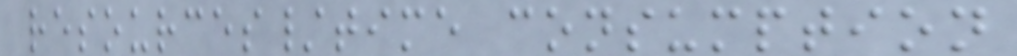resources/time consumption
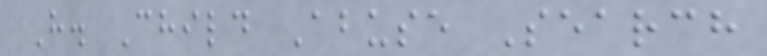H. Child Abuse Search
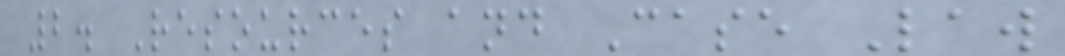2. Resources and Case Law
